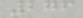276
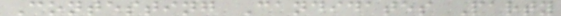Contesting Candidates Party
